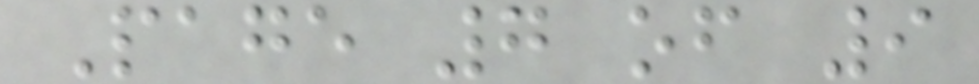Page 7 of 9
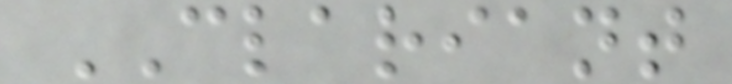CLARIANT
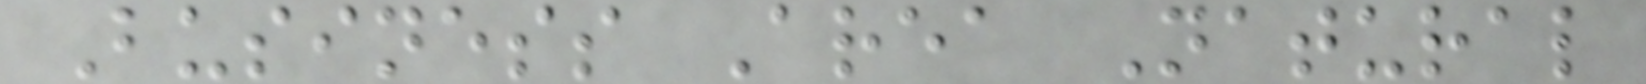Business Area Natural
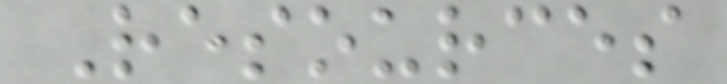Resources
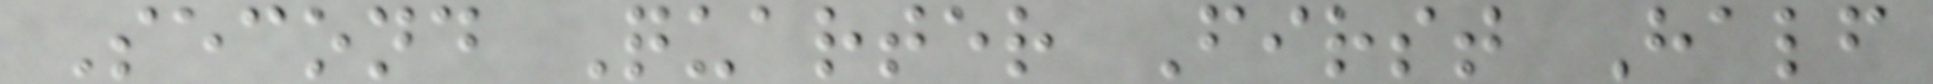Second Quarter First Half
